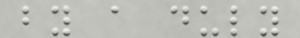by a duly
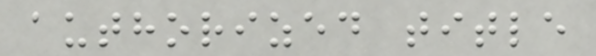authorized title
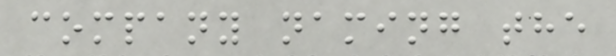company naming the
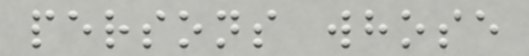persons whose
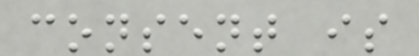consent is
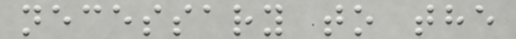necessary to the
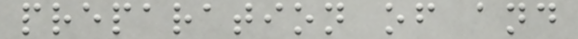preparation of and
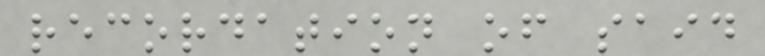recordation of said
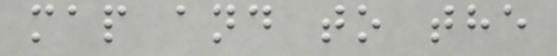map and to the
